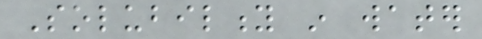Solubility in water
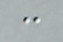:
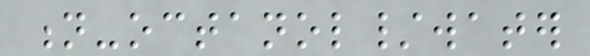n-octanol/water
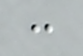:
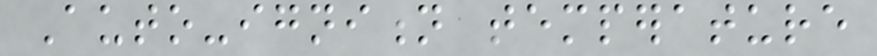Auto-ignition temperature
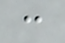:
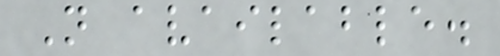Not available.
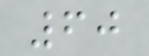60
